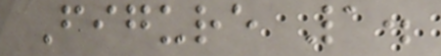Figure 1.
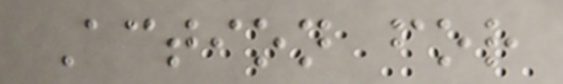Action for
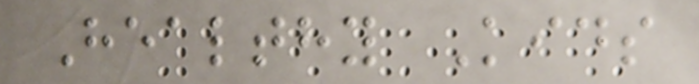Healthy Kids
